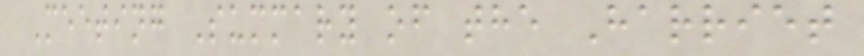Meeting Summary of the Harriet
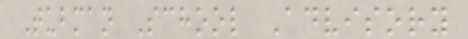Tubman School Advisory
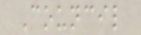Council
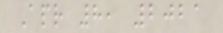Apr 8, 2021
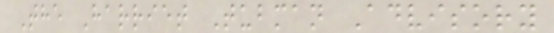The Harriet Tubman Advisory
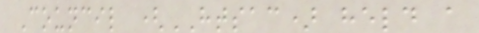Council (HTSAC) held a
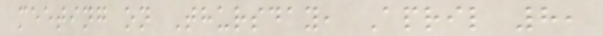meeting on Thursday, April 8,
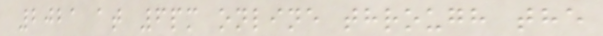2021 at 6pm online through the
